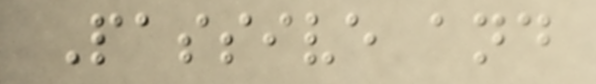Passive and
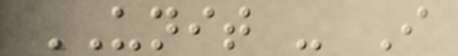UNIT - I
